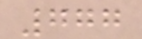777
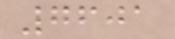7601
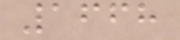1668
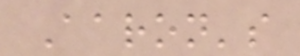Aaron's
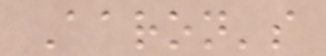Aaron's
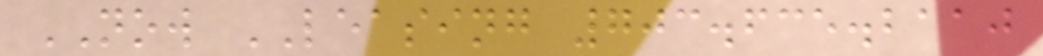NOW LEASING 703.635.2110
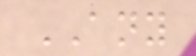ANY
